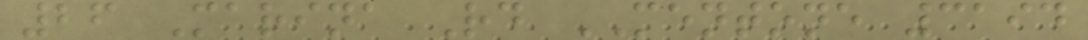26 Marina Rd MENTONE 3194
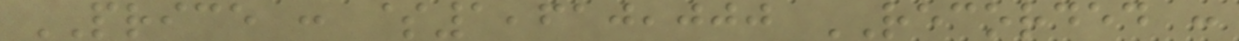PRICE : $1,610,000 RECORDED :
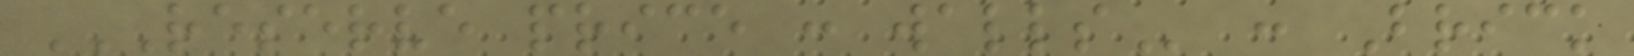RESERVE PRICE : WALLS : Brick
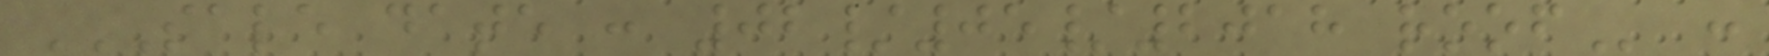SALE DATE : 02/05/2018 ROOF :
